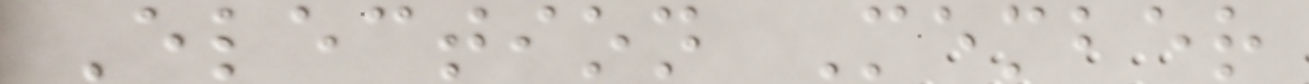Election Member
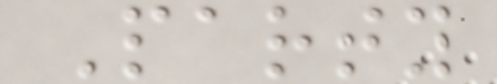Party
